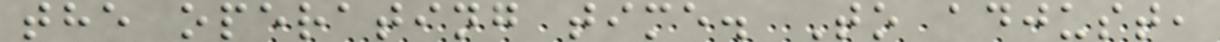the operating time. To adjust,
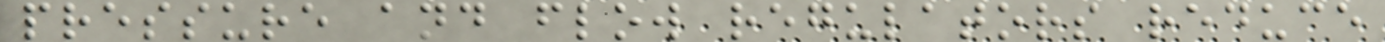pressure and flow regulators reduce
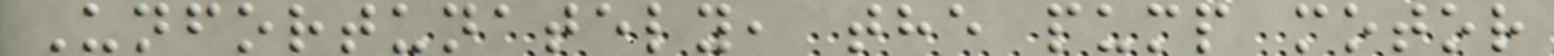Unfortunately, the pump motor
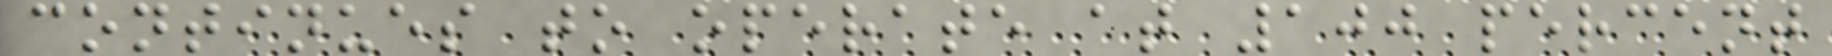continues to operate at 100 percent
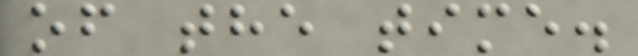of the time.
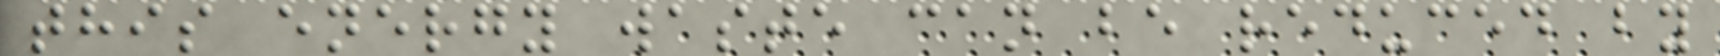this energy waste can be reduced by
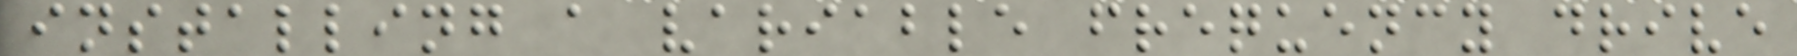installing a variable frequency drive
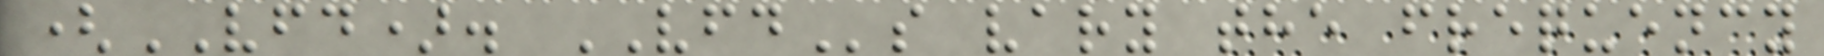(VFD). VFDs vary the frequency
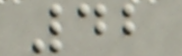42
